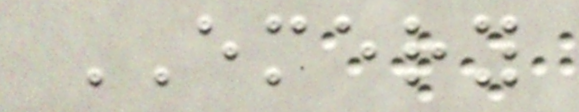EMERY
